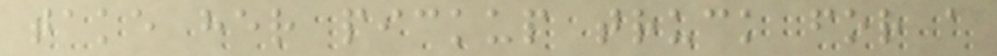take her pickup truck for a
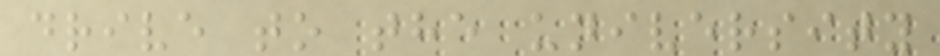drive to the university
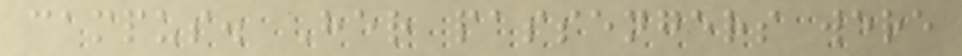campus. Her passengers were
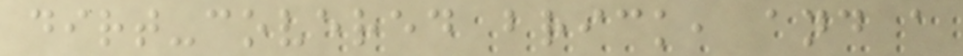dirt-covered brick, and a
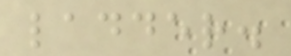ladder.
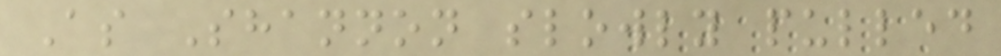As Shannon slowly pulled
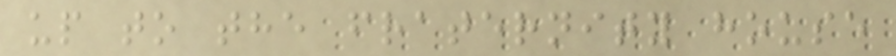up to the fraternity house
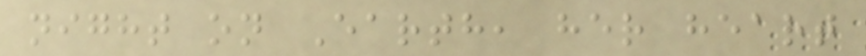night on Earth, her heart
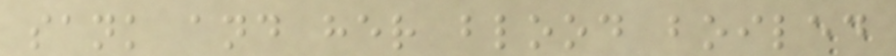sank and her blood boiled
